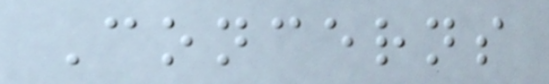Concerns
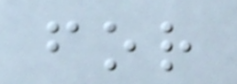for
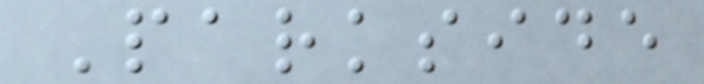Parkside
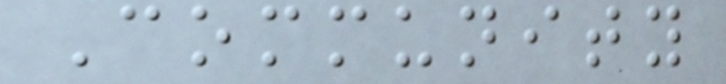Community
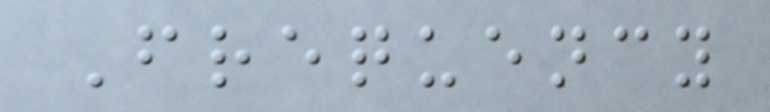Frequency
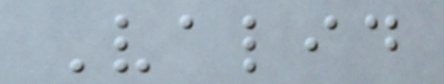Valid
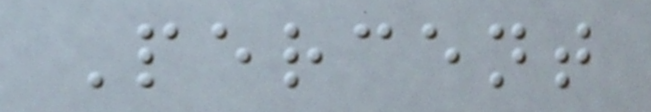Percent
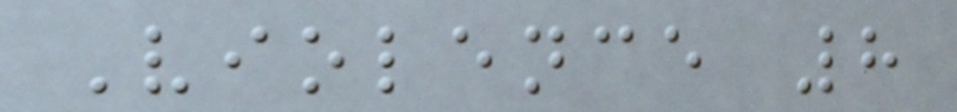Violence 8
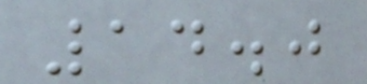14.0
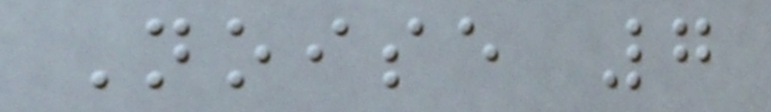Noise 7
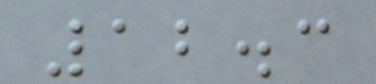12.3
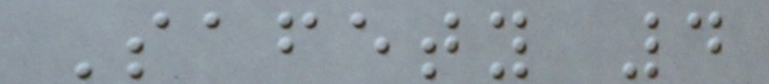Safety 4
